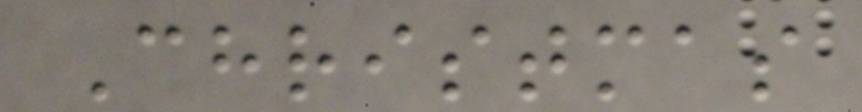Christmas
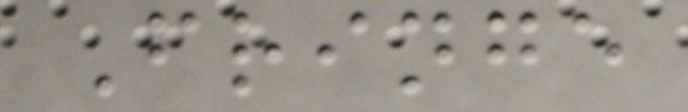Fringe
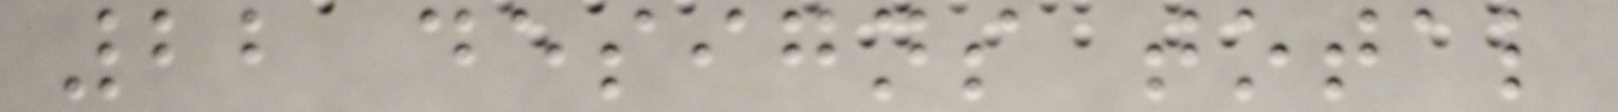22 designs total
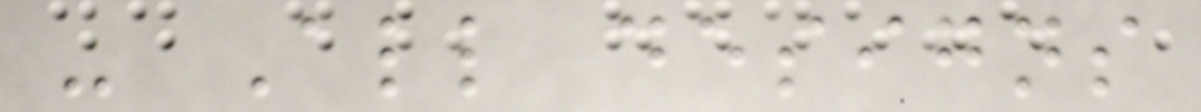- All designs
